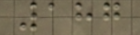187
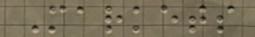Markets
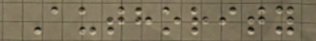Authority
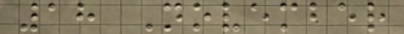18 November
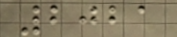2021
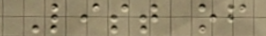List of
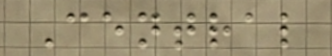Central
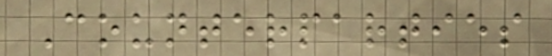Counterparties
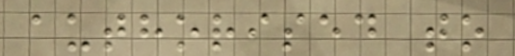authorised to
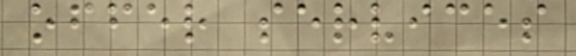offer services
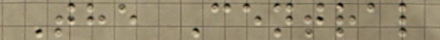The Central
